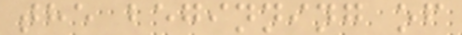the beginning of
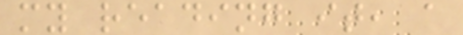my reading it, a
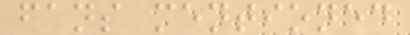fans mentioned
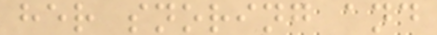her snoring and
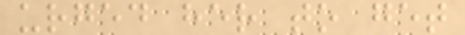urged her to get
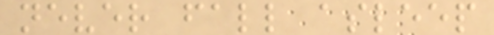never fall asleep
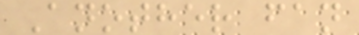Another fan
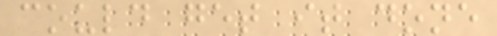could get it done
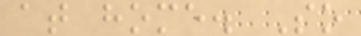at home. So
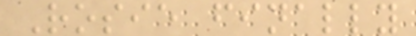Rosie finally
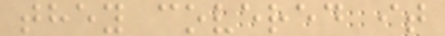they covered it
